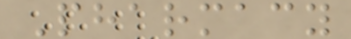Pharmacy
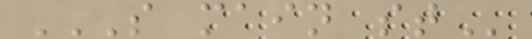S MAIN ST
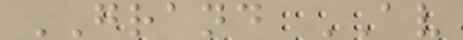GRAND AV
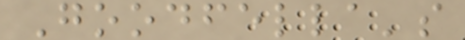Goodfella's
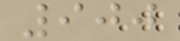900
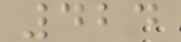424
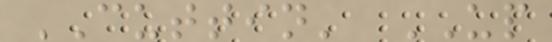CUTTIN' UP
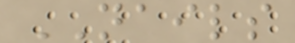NAILS
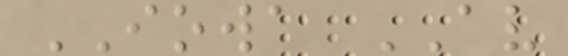IOWA AV
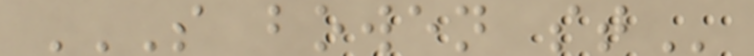S BOWEN ST
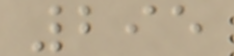295
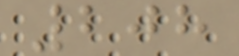208
